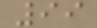99
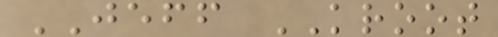JEFF KROOT
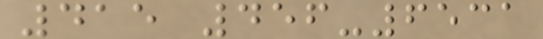415 456-6531
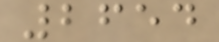2654
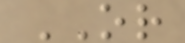OR
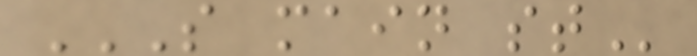S MAIN ST
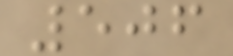506
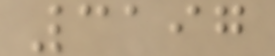3197
